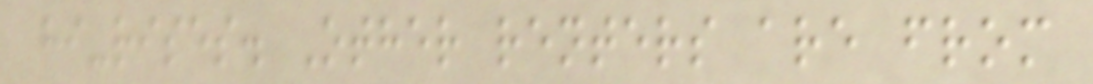hi-rises. Other renters are from
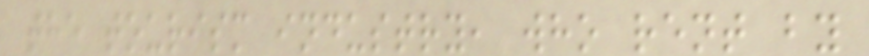the tourism industry, who rent by
